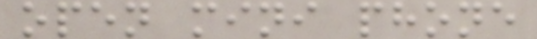open mini phone
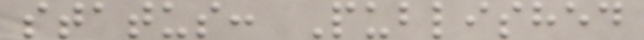status: Published
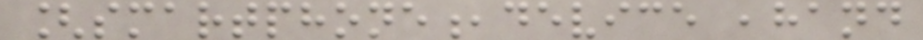[smartphone,device ,hand
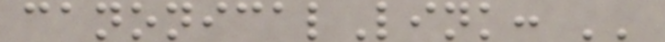canonicalLink: ''
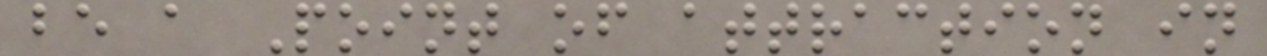be a Point of attraction in
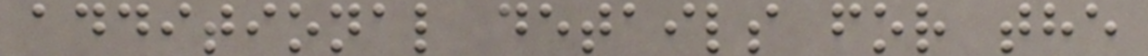additional details for the
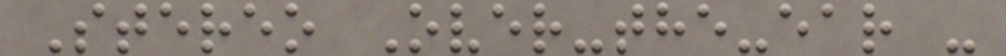Stereo Over-the-ear -
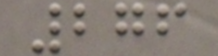276
